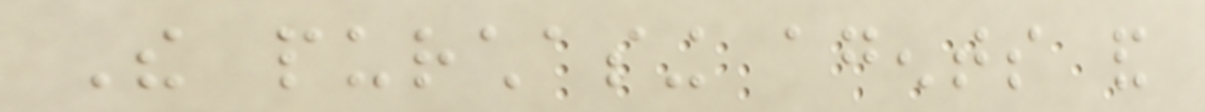The purchasing agents and
